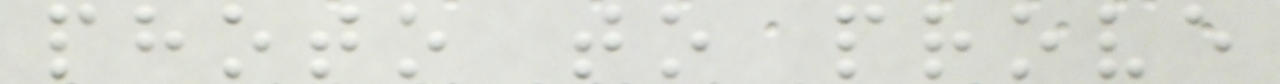photo to prove
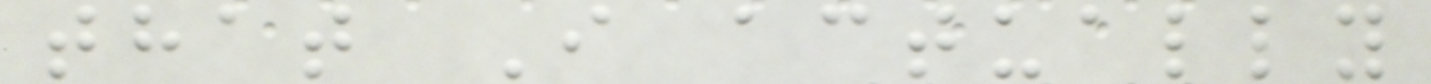that I actually
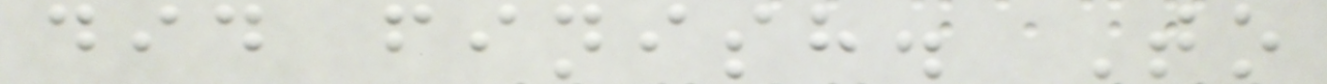did finish. To
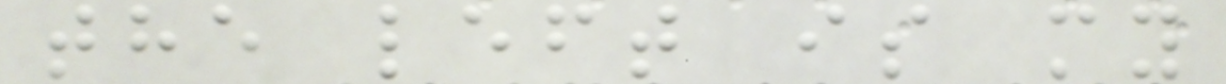the left is my
